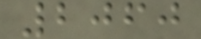2060
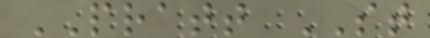PRATT ST
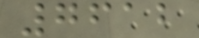7612
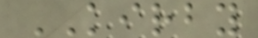KIRBY
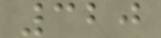320
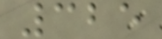325
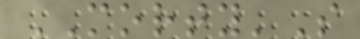MORTY'S
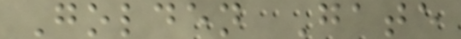Golden Gate
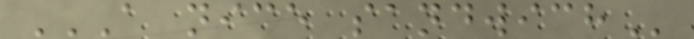A NICE SANDWICH
